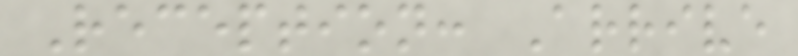Reception: Arrive
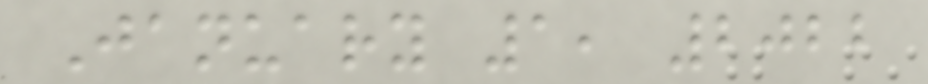January 1, 2022
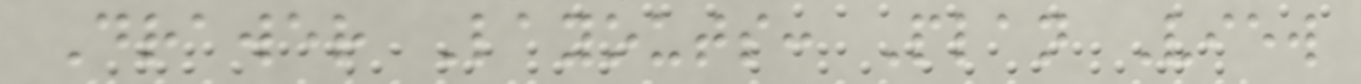Drawer Layouts: Plan View
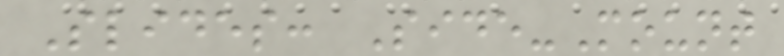Slides: Side-Mount
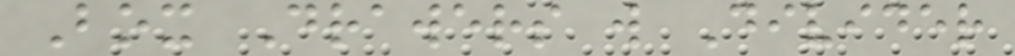Box Drawers w Divider
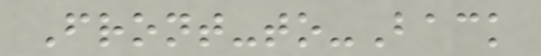Front-to-Back
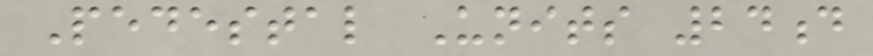Pedestal Units 24d
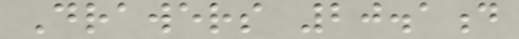Drawers 20.1d
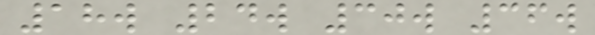18w 24w 30w 36w
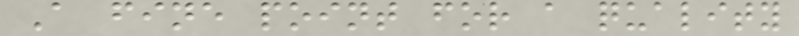A fine point for a quality
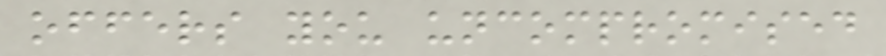offers you uncompromised
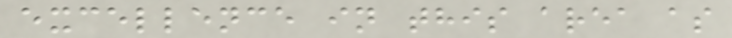excellence in this area as
